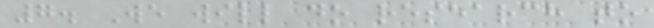7. We will do research to
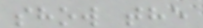show the
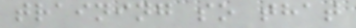training so that
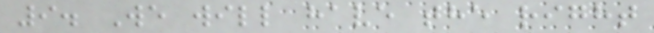9. We will have the right
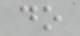do
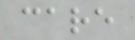care
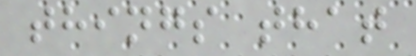things that
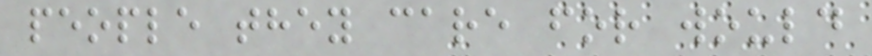people they care for would
